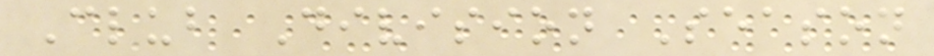Club Division Season
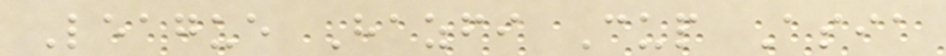League Hazfi Cup Asia
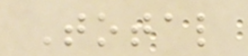Total
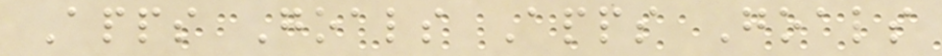Apps Goals Apps Goals
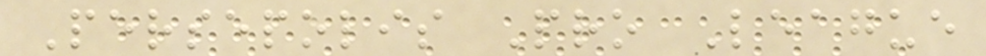Persepolis Pro League
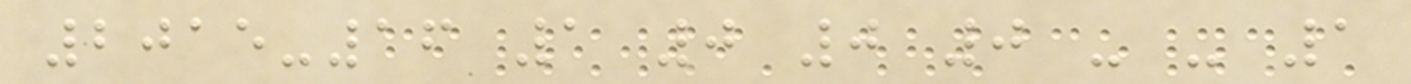2015-16 1 0 0 0 - - 1
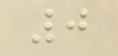0
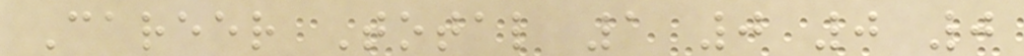Career Total 1 0 0 0
